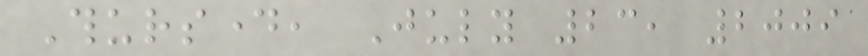Thursday, July 23, 2009
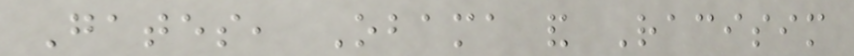Gates, Obama and Racisim
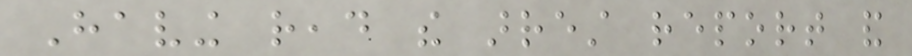Having read the arrest report and
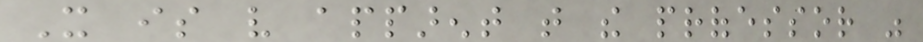It is very apparent that the professor was
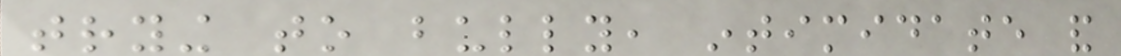trying to bully, intimidate and
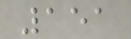151
